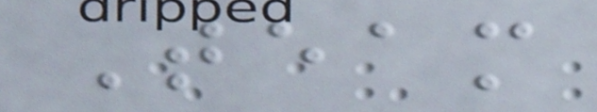Team
